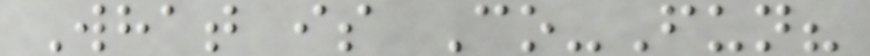What is Co-Fun?
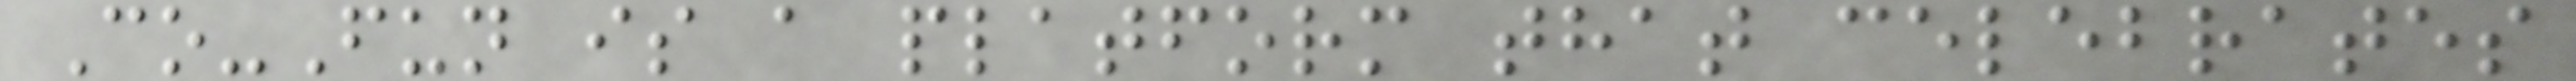Co-Fun is a platform that celebrates
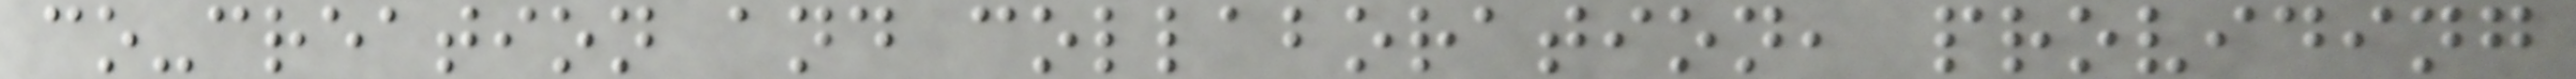co-creation and collaboration, providing
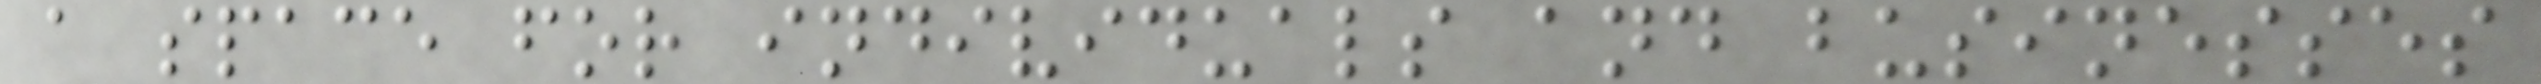a space for individuals and businesses
